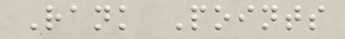Rank Points
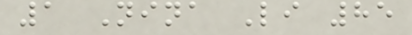1 Nina Li 85
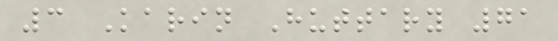3 Karin Huttary 71
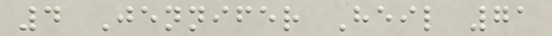4 Jennifer Heil 71
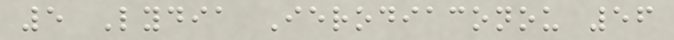5 Lydia Ierodiaconou 56
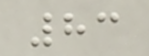83
